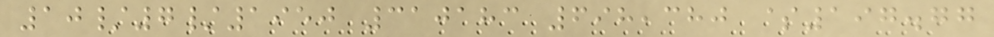10/7/1950 310183 698,380 $197.77
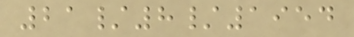21/8/1954
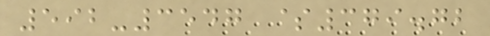592-3547 $379.72
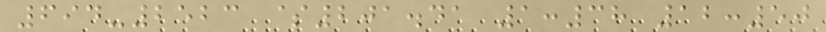694-2523 $201.41 1:38 12:50
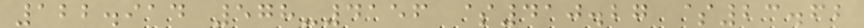122.914 578-4156 $410.27 $23.62
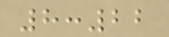8:22
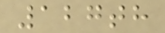127th
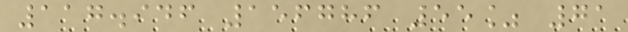117.946 156786 55% 71
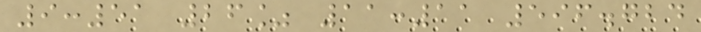9:51 26% 11:11 596.724
